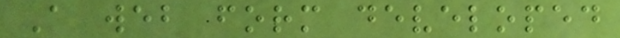A web form developed
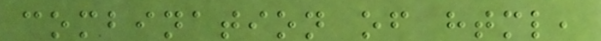combination of html,
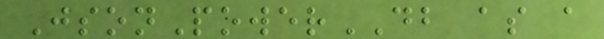JsonPowerDB as a
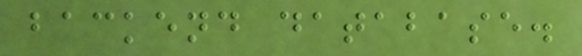backend database.
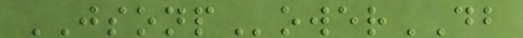JSONPowerDB
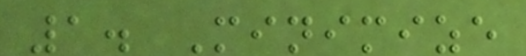1. Minimize
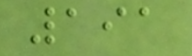191
